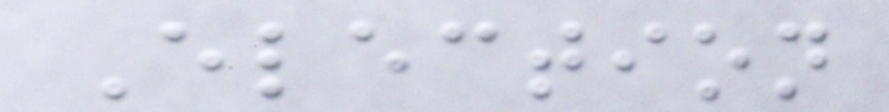Election
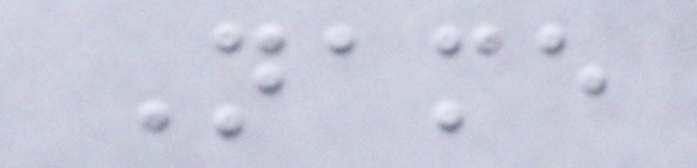Name
